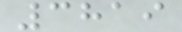3819
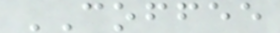COFFEE
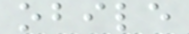obile
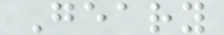Geary
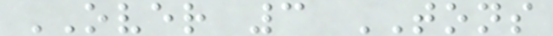OVER 3 TONS
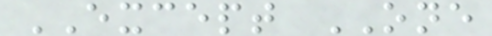EXCEPT ONE
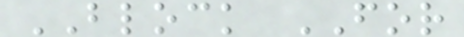BLOCK FOR
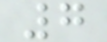7
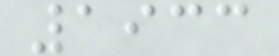1933
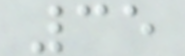35
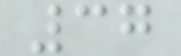37
